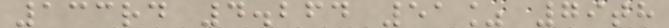133rd 4.264 51% 79th
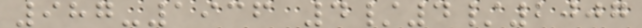987-1936 4/4/2007
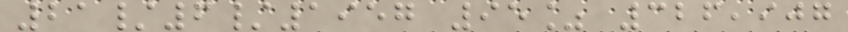21/6/1957 95% 326,907
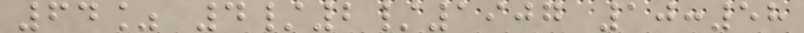64% 4/2/1907 10:58
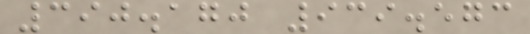390.170 939.573
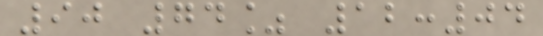90 74% 12:04
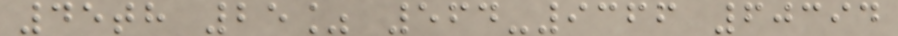45th 25% 564-9366 60394
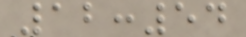12:54
